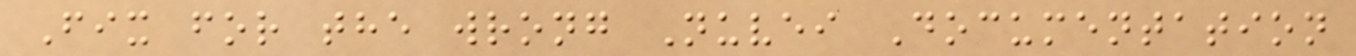Fix for the wrong Nuvei Documentation
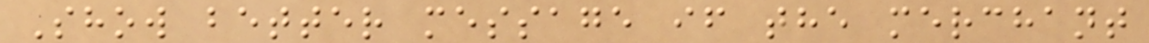Show better message if the merchant
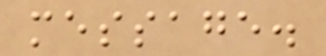message.
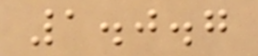1.0.7
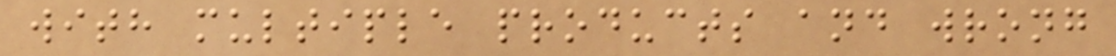with multiple products and wrong
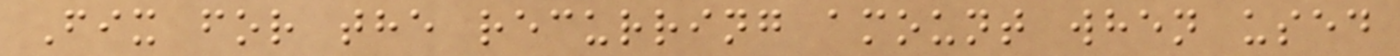Fix for the recurring amount when used
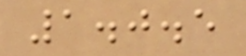1.0.5
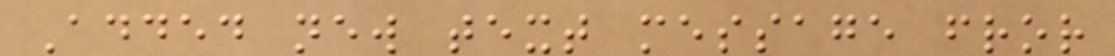Added new text message fror
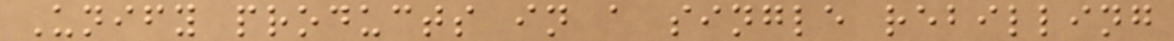Unify products in a single rebilling
